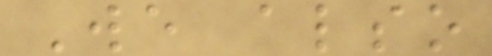We also
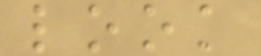look
